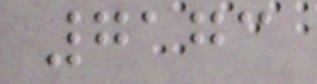7173
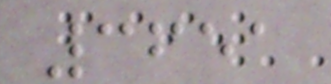3651
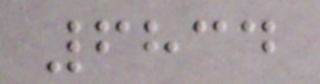6834
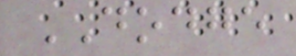DODGE
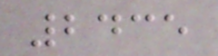2435
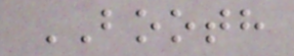BOOTH
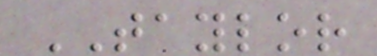TAYLOR
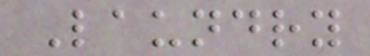Laundry
